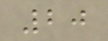20
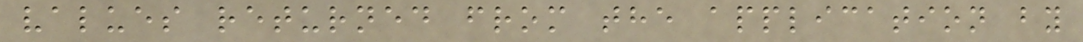values returned from the application by
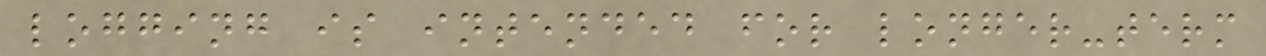logging is intended for longer-term
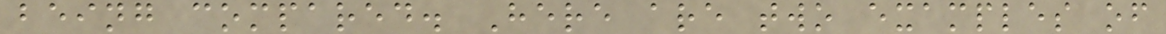being compared. Here are two examples of
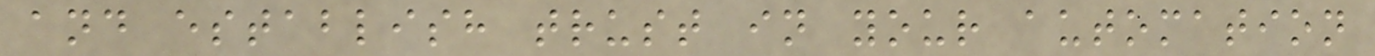and establish trust in your automation
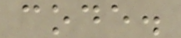code.
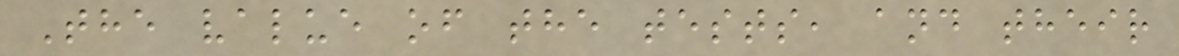The value of the tests, and their
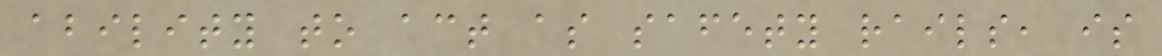ability to act as safety rails, is
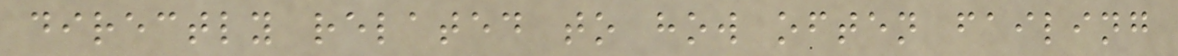directly related to how often failing
